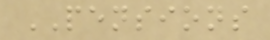PENSIONS
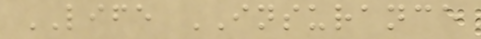LIFE INSURANCE
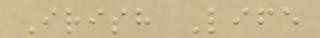Irish Life
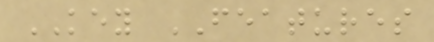KEY FEATURES
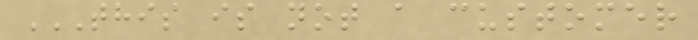THIS IS NOT A CUSTOMER
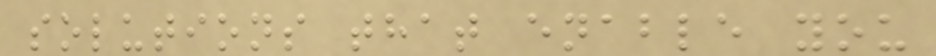solutions that enable you
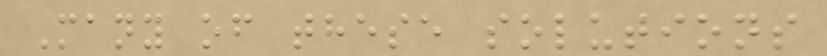Many of these solutions
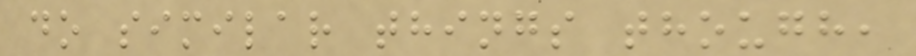do similar things though,
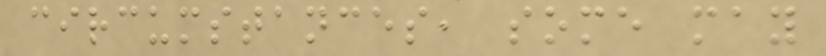circumstances, some may
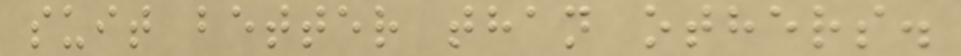suit better than others.
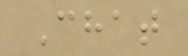Chat
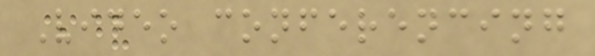Video conferencing
